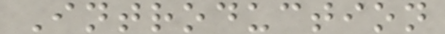Introduction
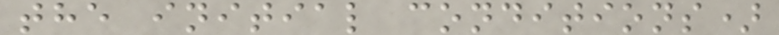the initial conditions)
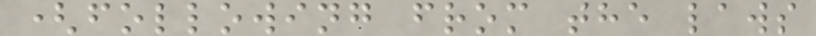(following from the laws
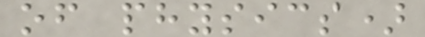of physics)
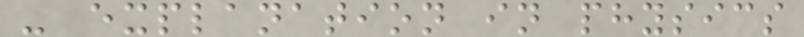- explanation in physics
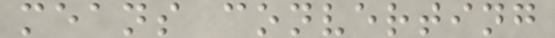means converting
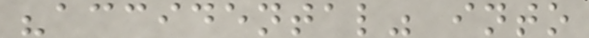"accidental" into
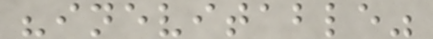"inevitable"
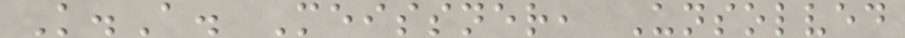K.A. Meissner, Unsolved
